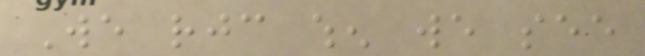We rejoice when we see
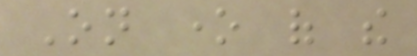On one of the
